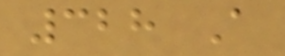328 A
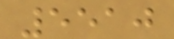5510
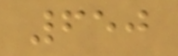650
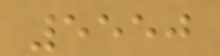5550
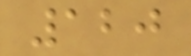120
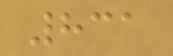831
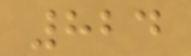824
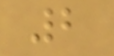2
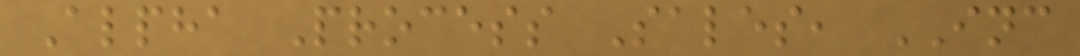Alpha Process Sales, INC
